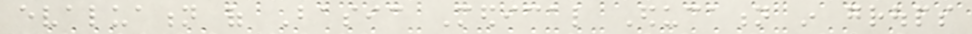evaluation of Basic Medical Education in groups
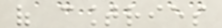of countries
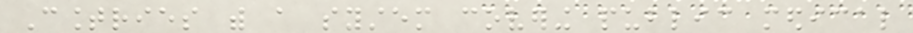Countries with a system covering public medical
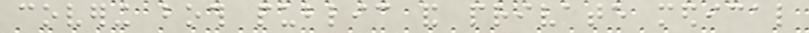covering both public and private medical
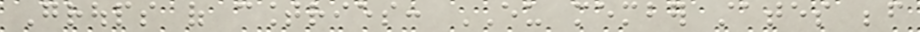Groups of countries: EU member states before
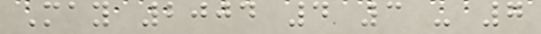May 2004 4 3 - 7
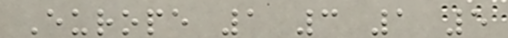Europe 1 3 1 5
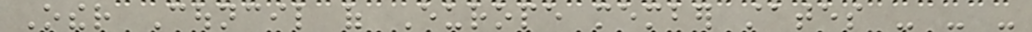Other Council of Europe member states - - -
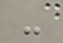-
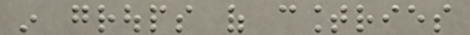in groups of countries
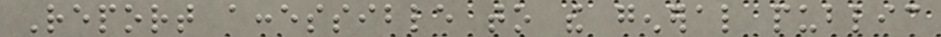Report accessible to the general public
